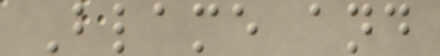Blame and
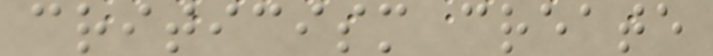criticism create
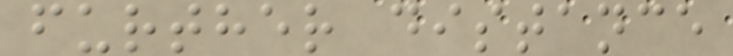further distance
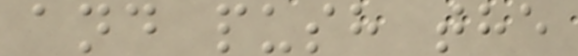and push the
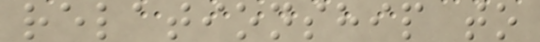relationship to
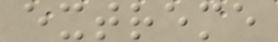extreme
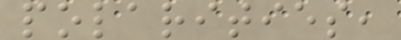polarities,
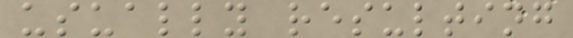usually resulting
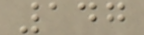147
